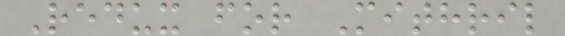Redux for Mithril
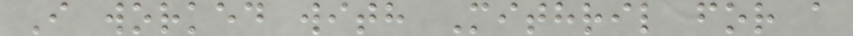I worked with Mithril for a
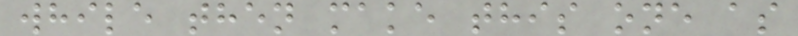while then make this one as
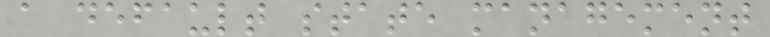a default state management
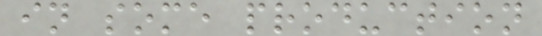in some production
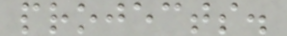projects.
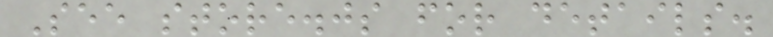See store.js for details.
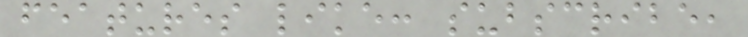features like: subscribe,
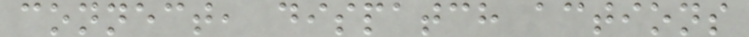connect, dispatch actions
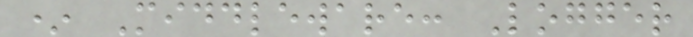* Middleware: Logger
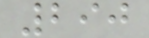290
